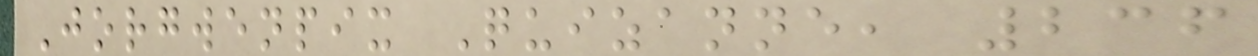Jorgwenpix Quizanne, 236
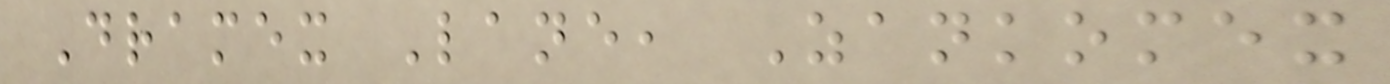Dramex Lane, Zankomex
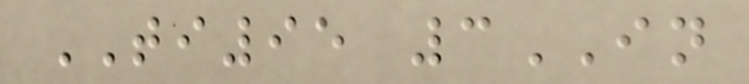TI95 3IN
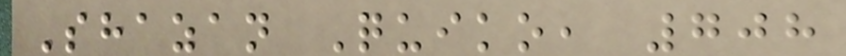Shazan Quiko, 708
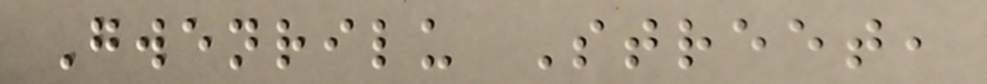Gwenrilu Street,
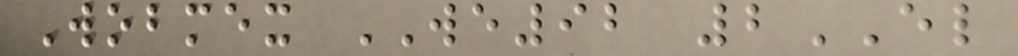Wobmex WE92 2EL
